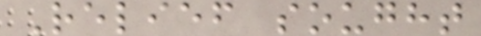Relief sought
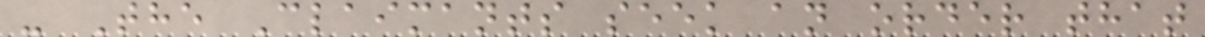- The Claimants seek an order that
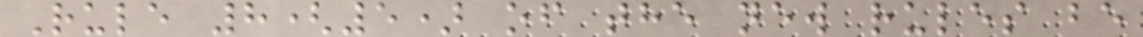Rule 8(5) of the new rules be
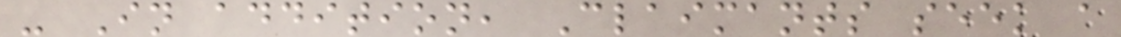- In addition, Claimants seek a
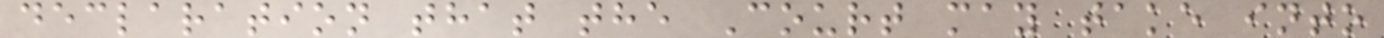declaration that the Court may take into
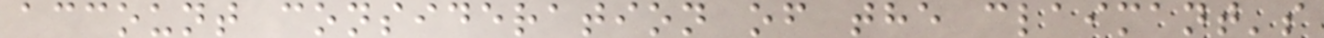account consideration of the claimant's
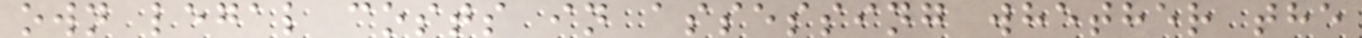own legal costs in assessing whether the
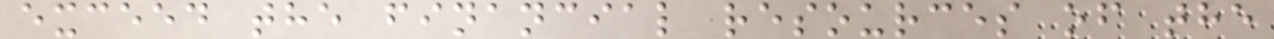exceed the financial resources of the
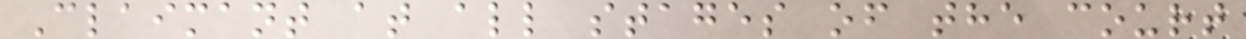Claimant at all stages of the court
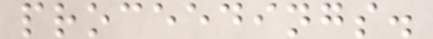proceedings.
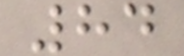84
